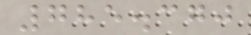785.370
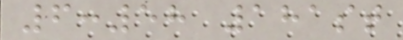6:58 181st
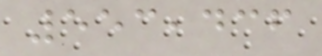553,436
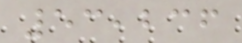53,236
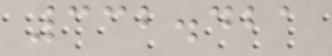332.421
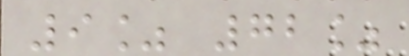9% 72%
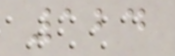124
